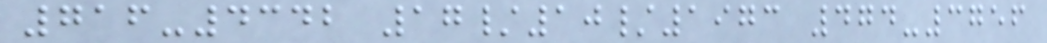716-4342 17/10/1973 474-3756
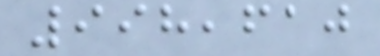998,610
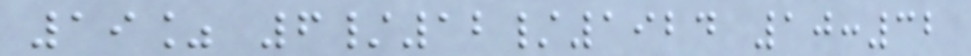19% 6/12/1924 10:32
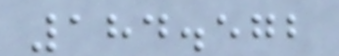184.572
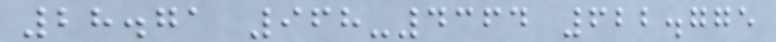28.71 968-4364 622.775
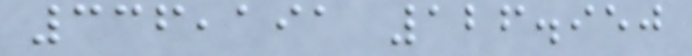336,191 126.950
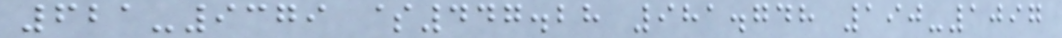621-9379 $447.28 981.748 190-1097
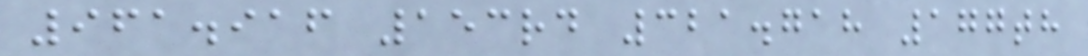961.916 153rd 321.718 177th
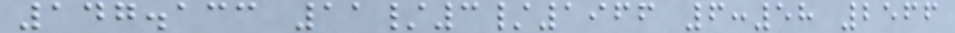147.133 11/3/1966 6:58 2566
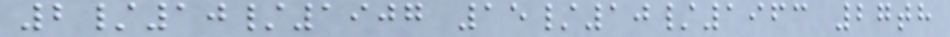2/10/1907 15/10/1963 27th
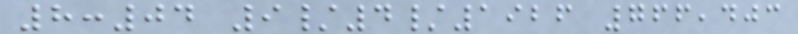8:04 9/4/1926 766,403
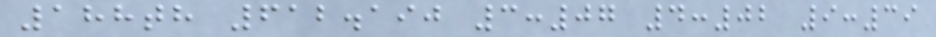188th 612.190 3:07 4:02 9:39
